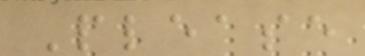Please
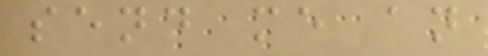send me an
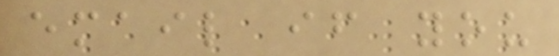email if you
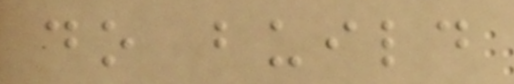do build
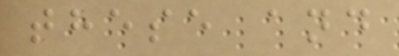these and
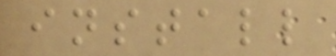install
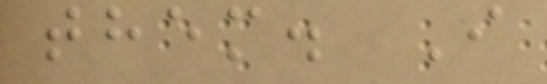them. I
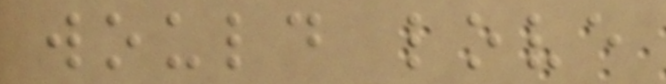would love
